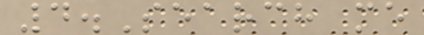4.Search me
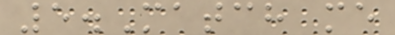5.Match me
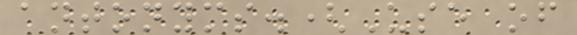antonyms.(Use of
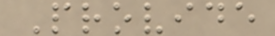Provide
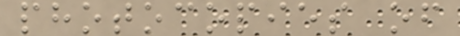photocopies of
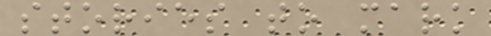stories to mark
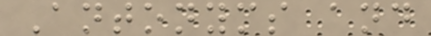Antonyms and
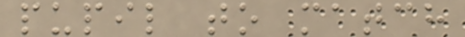pupil to match
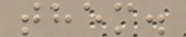them.
